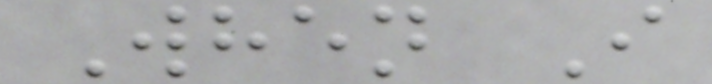When I
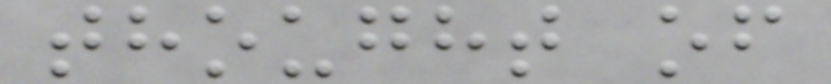thought of
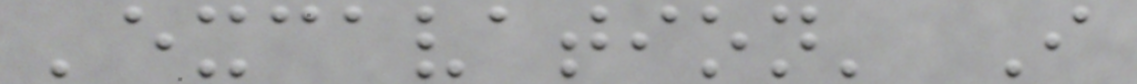'excavation' I
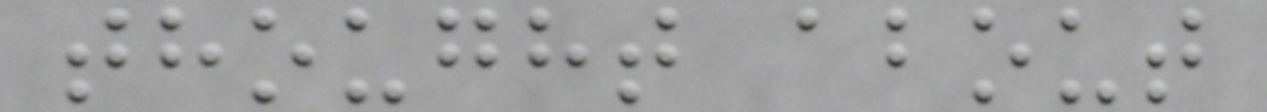thought about
